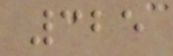325
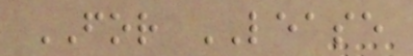FOR LEASE
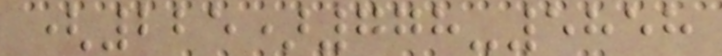(225)778-5858
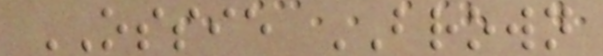OSSIE BROWN
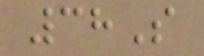38S
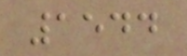1544
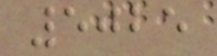5025
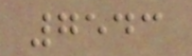7543
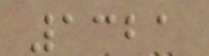1321
